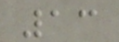13
